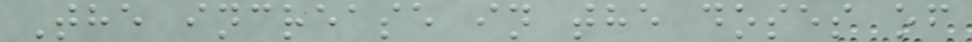The increase in the doses of
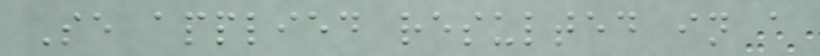Se applied resulted in a
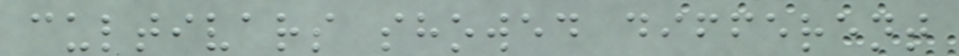cultivars showed different
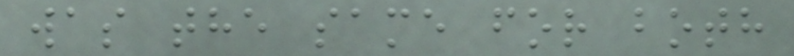was the same for both
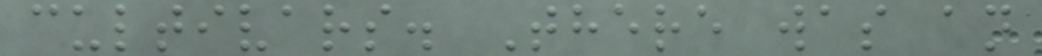cultivars. There was an
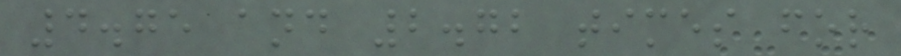4.75 and 2.72 times for
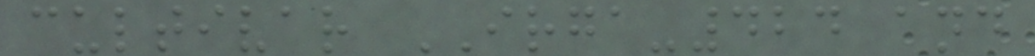cultivar IRGA-424 and
